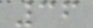36
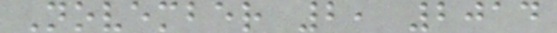November 2, 2014
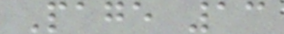Page 13
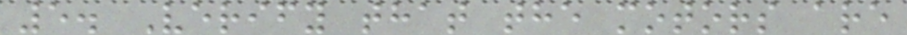5. Verify that the motors are
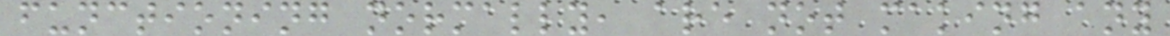functioning normally, are not making any
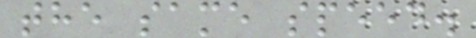the same speed.
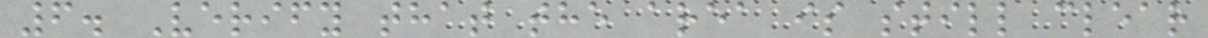6. Verify that the area is still clear
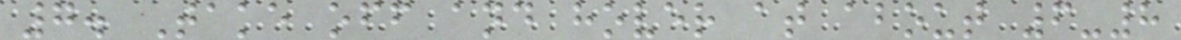7. Take off and hover at about 6-8
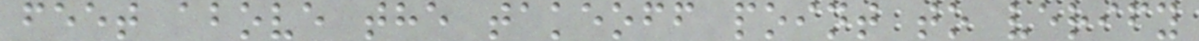feet above the takeoff point to verify
